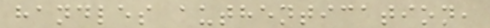handles authentication,
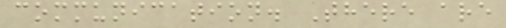communication. There are
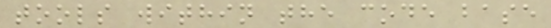tools within the code base
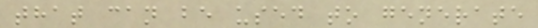that can be used to generate
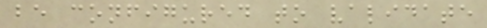be configured to validate
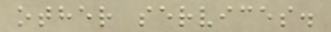other services.
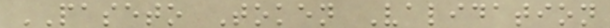PASETO Token Validation
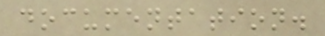documentation.
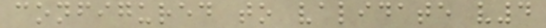configured to validate v4
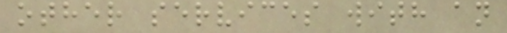other services with an
